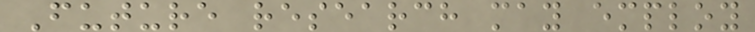Future research may employ
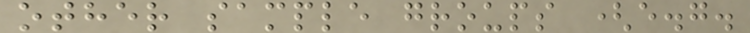other sample groups (e.g.
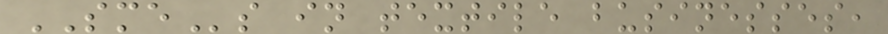SMEs in textile businesses,
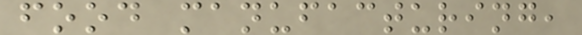food manufacturing,
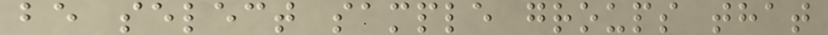be select sample groups that
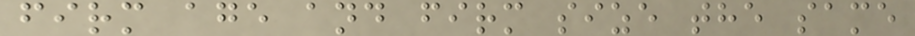firm age and firm size the same
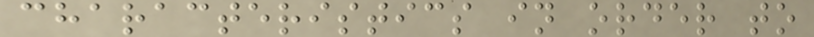characteristics in order to
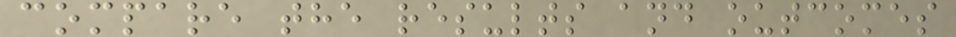compare the results and outcomes
